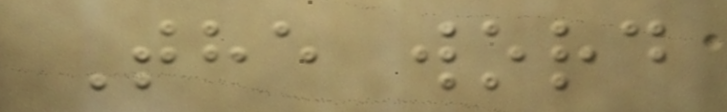The word
